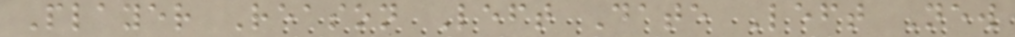Player Reason Left Date Left New
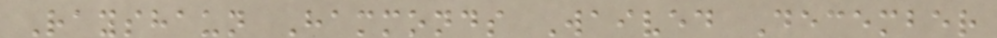Rayshaun Hammonds Waived December
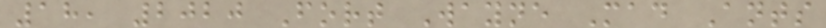18, 2020 Fort Wayne Mad Ants
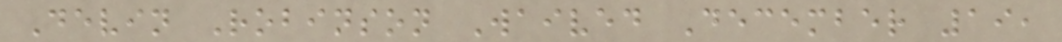Devin Robinson Waived December 19,
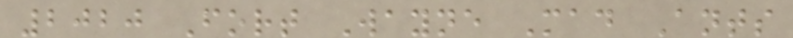2020 Fort Wayne Mad Ants
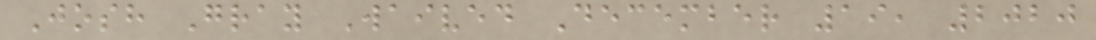Josh Gray Waived December 19, 2020
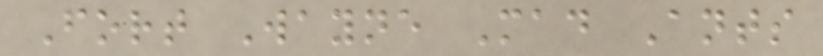Fort Wayne Mad Ants
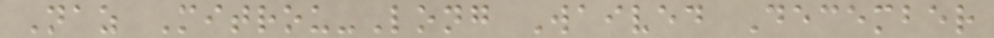Naz Mitrou-Long Waived December
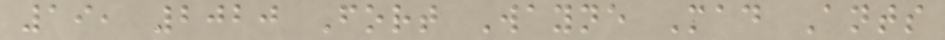19, 2020 Fort Wayne Mad Ants
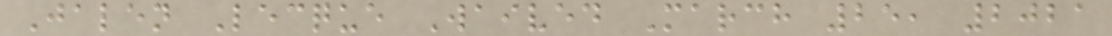Jalen Lecque Waived March 25, 2021
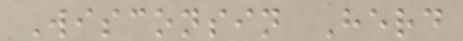Wisconsin Herd
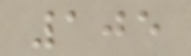105
